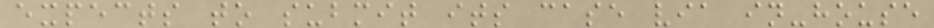expects to submit its case via in-house
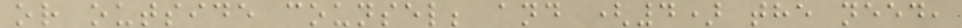or outside counsel; and (4) the need,
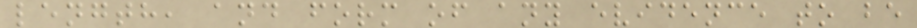length, and form of any evidence to be
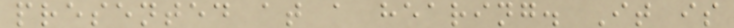presented at a hearing. It is
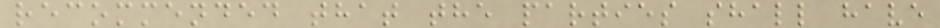recommended that the parties shall have
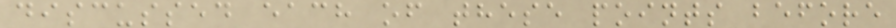discussed each of these points before
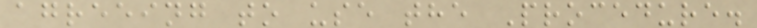agreeing to use the Procedure.
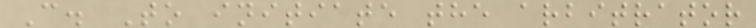C. To initiate the arbitrator
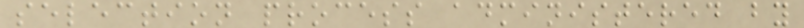selection process administered by
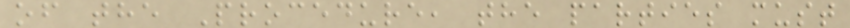of the Procedure, the parties must
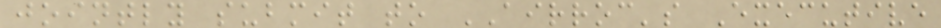jointly submit to AIRROC's Executive
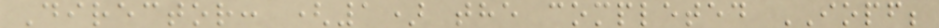Director: (1) the completed IOPF;
